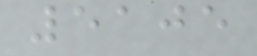5105
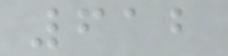612
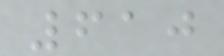610
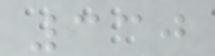330
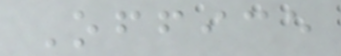Office
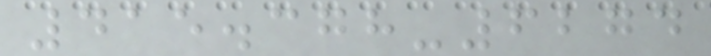415.378-6274
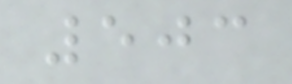503
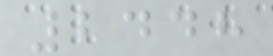2448
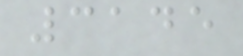3145
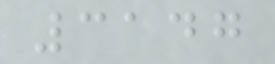3147
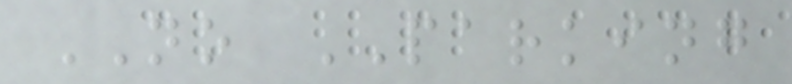NO PARKING
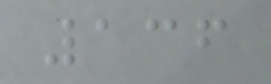136
